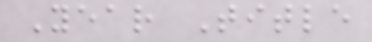Year Title
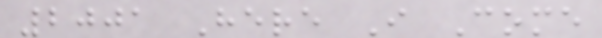2001 Here I Come
